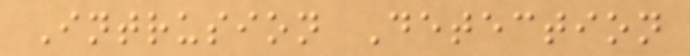Intrusion Detection
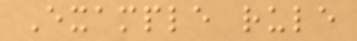Example rule
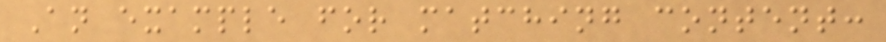An example for matching content:
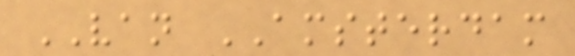VAN AMSTERDAM
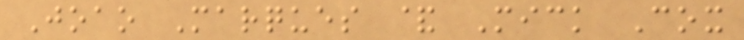Joao Marques & Mick Cox
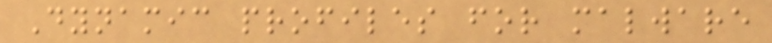Dynamic profiles for malware
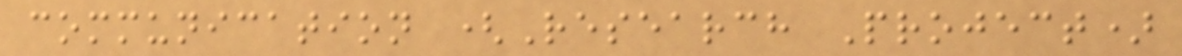communication (Research Project)
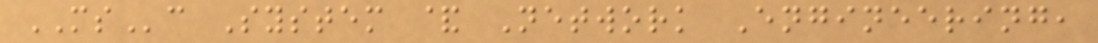MSc System & Network Engineering,
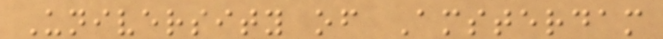University of Amsterdam
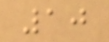10
